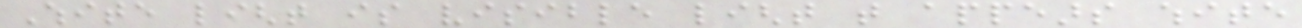White light is visible light that appears white
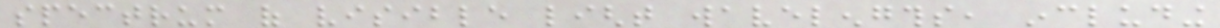spectrum of visible light wavelengths, including
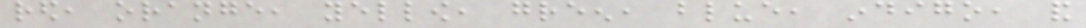red, orange, yellow, green, blue, indigo, and
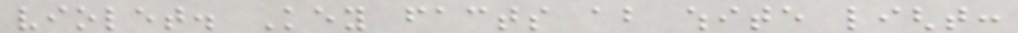violet. Key facts about white light:
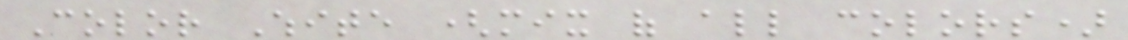Color White (mix of all colors)
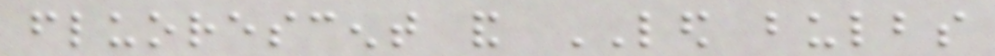fluorescent and LED bulbs
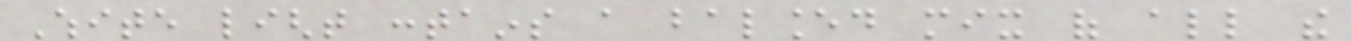White light contains a balanced mix of all the
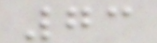73
